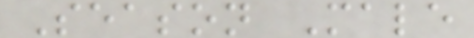Season Male
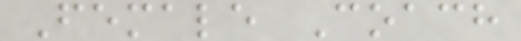Female Coach
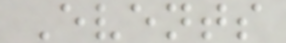Events
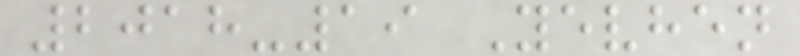2018-19 Yevhen
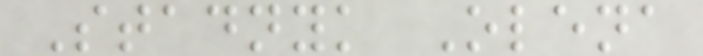Stadnyk Olena
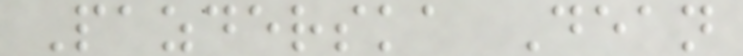Pazderska Dean
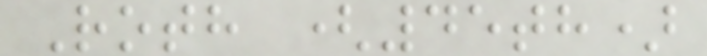Roth (45th)
